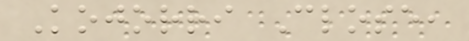Kojorri Close,
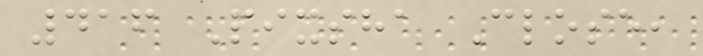416 Pixsha Close,
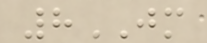8JM
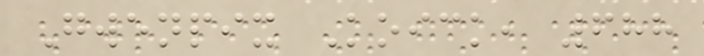Gwenpix Koick, 688
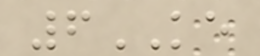6KE
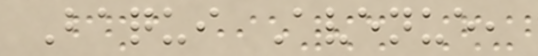Baqui Avenue,
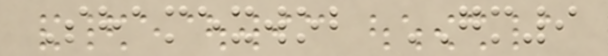Shamexwob GM9
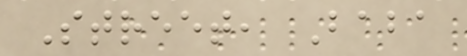Street, Baba
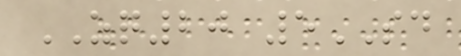ZQ20 5SD
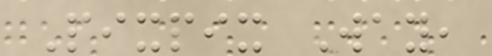Pixpix Way,
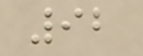92
